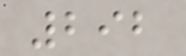292
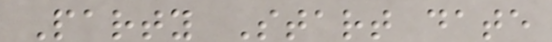Party Start date
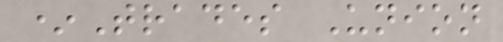*Trades Union
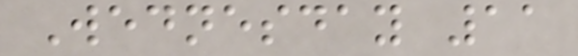Wednesday 11
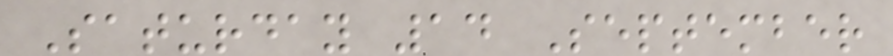Saturday 14 September
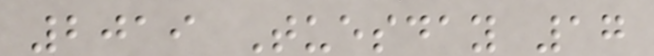2019 Tuesday 17
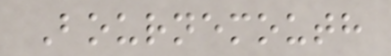Bournemouth
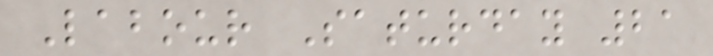Labour Saturday 21
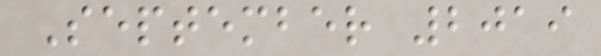September 2019
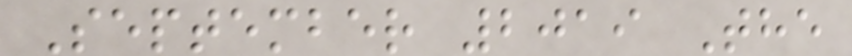September 2019 The
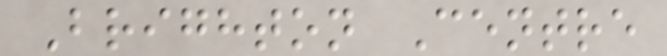Brighton Centre
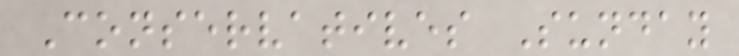Conservatives Sunday
